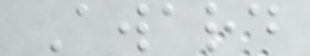Award
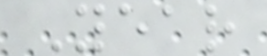Year
